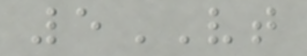5VT
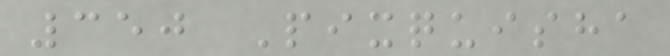350 Pixquisha
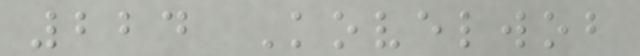224 Kovelwob
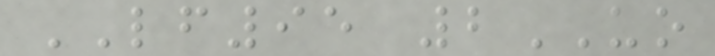LF95 2UO
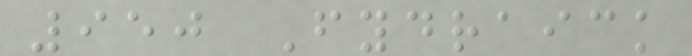950 Fydraick
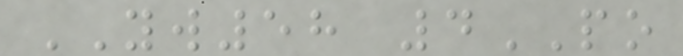YW58 4PO
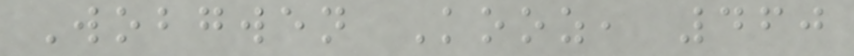Wobgwen Kooz, 460
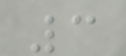3
